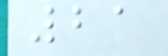21
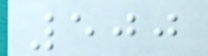500
